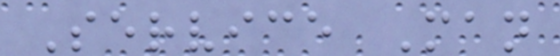Service Man
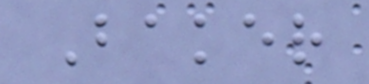Baker
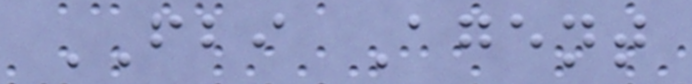FBI Agent
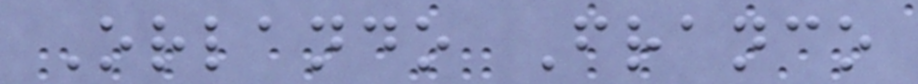Orlando Franco
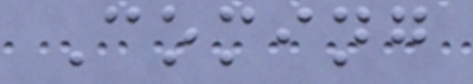Coming
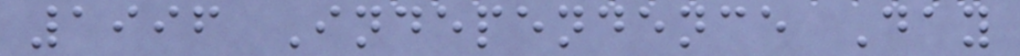1996 Independence Day
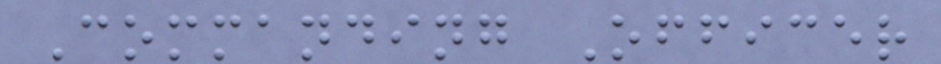Commanding Officer
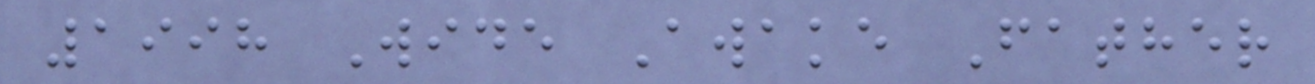1998 Wide Awake Father
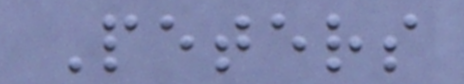Peters
